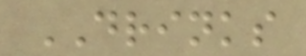DRINKS
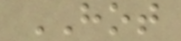HOT
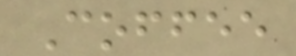Coffee
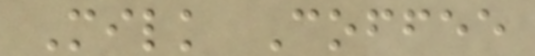Milk Coffee
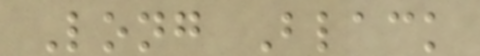Long Black
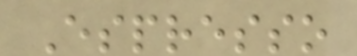Espresso
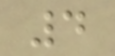4
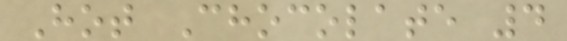Hot Chocolate 4
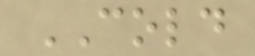COLD
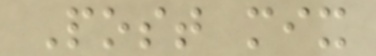Post mix
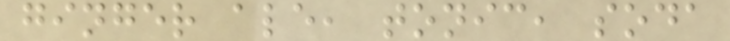ginger ale, tonic, soda
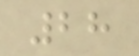28
